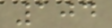104
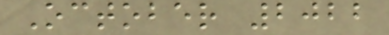October 2022
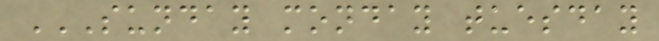SUNDAY MONDAY TUESDAY
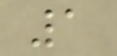1
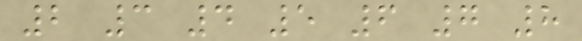2 3 4 5 6 7 8
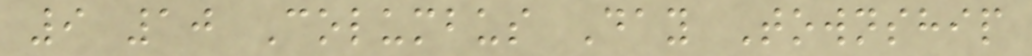9 10 Columbus Day Township
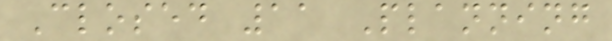Closed 11 Planning
